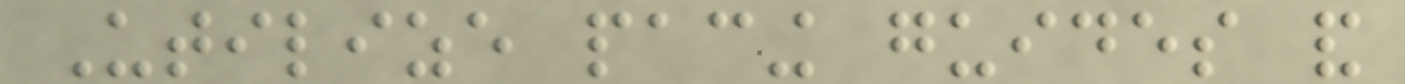Utilize pacing guides and
